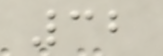32
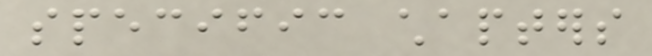specific chapters
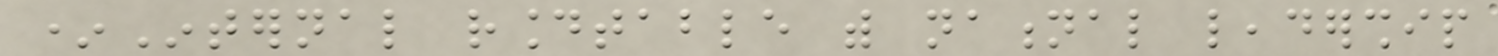*Internal roundtable with national leadership
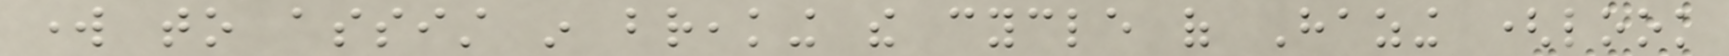work to assist in breaking the cycle of Hazing (look
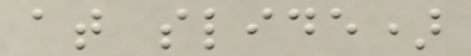at slide)
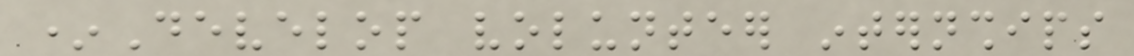*Develop volunteer internships
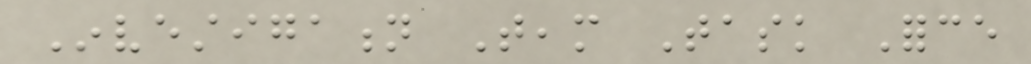Investigation Team Task Force
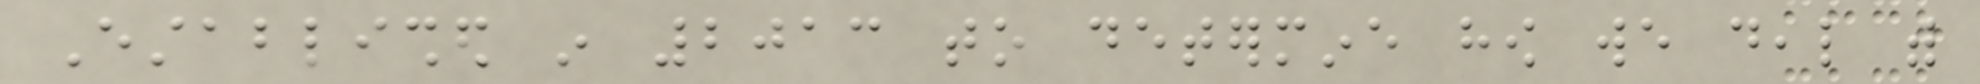Established in 2013 to determine how we deal with
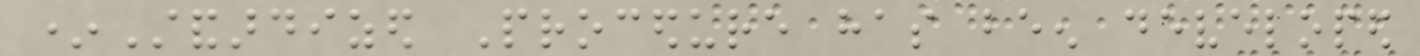*Standardized Procedure has been developed
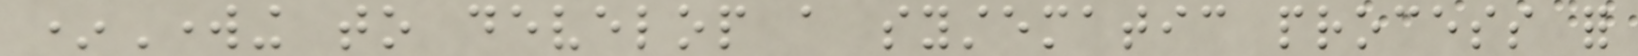*Working to develop a systematic process for
